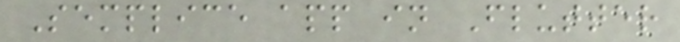Semplice app in Flutter
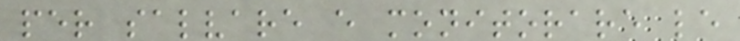per salvare e monitorare le
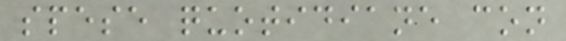spese quotidiane con
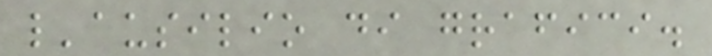l'ausilio di grafici.
